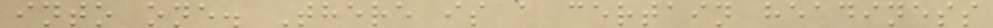into one. There is a certain headiness
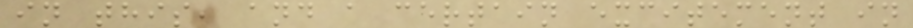in this, and a certain excitement in
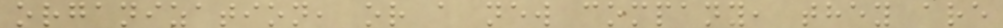organization, or a new company, they are
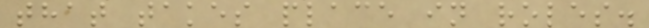that takes place in roles.
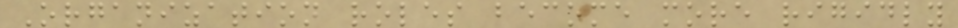Organization roles become more rigidly
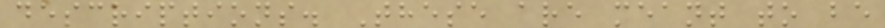descriptions. These are meant to be
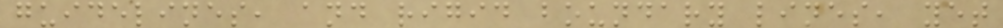guidelines, and rigid boundary lines, yet
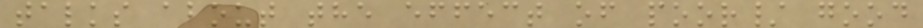talks about the effect of poor/ good
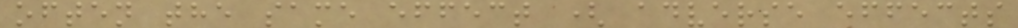often the same effect ( adverse effects
